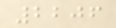2206
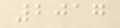2017
